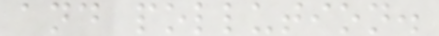and pollution.
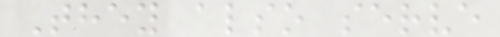They also serve
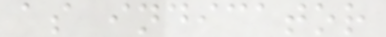as indicator
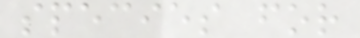species for
